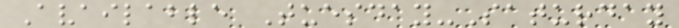Available Tuesday-Saturday
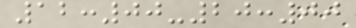12:00-20:00
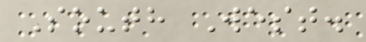South West.
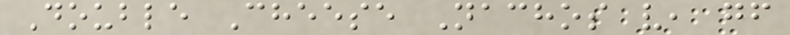Double Cheese Nachos v, gf
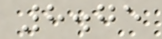8.75
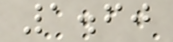1.60
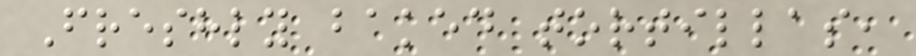Freshly baked tortillas,
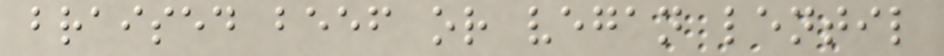braised beef or vegan lentil
